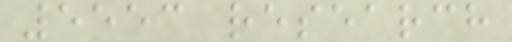5553 research
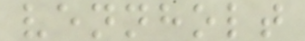vennholt
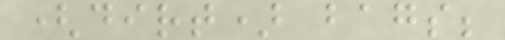(dirt) bags;
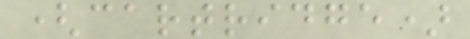(cartridge)
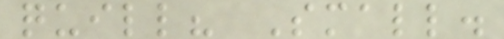quill? Small.
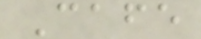Cafe
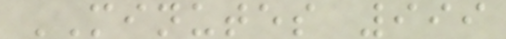MINUTES 999
